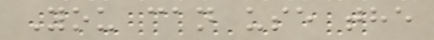You can use the
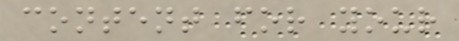content for your
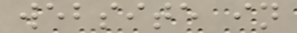website in
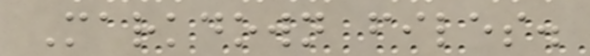Markdown files.
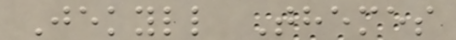Jekyll Themes
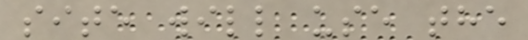site will use the
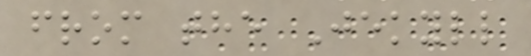from the Jekyll
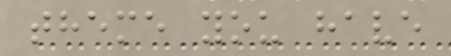theme you have
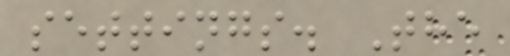settings. The
